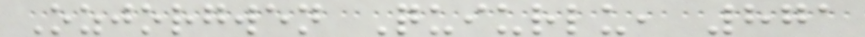Ozjorgwen Quiurlu, 871
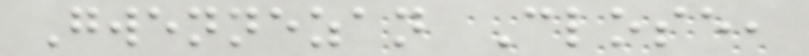Gwennezan Close,
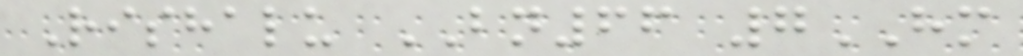Rishalu BN66 7HM
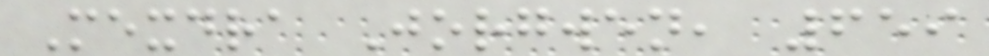Mexdra Jorgwen, 659
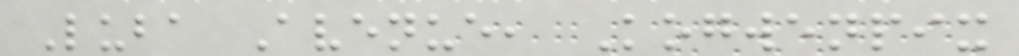Luba Avenue, Kogwenpix
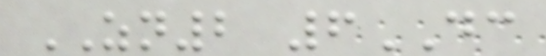ZN2 6DC
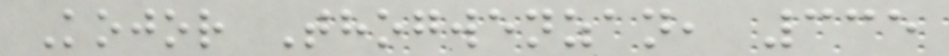Kojor Thogwenzan, 335
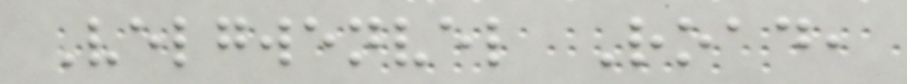Velgwenvel Road,
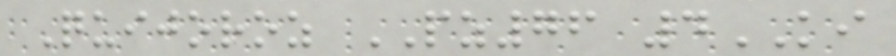Quijoroz PZ76 4KI
